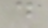d
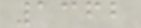1362
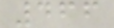466
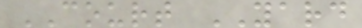COURT YARD
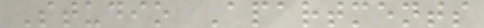Studio Apartments
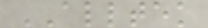ALLTEK
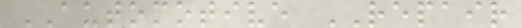AUTOMOTIVE REPAIR
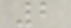2
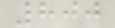800
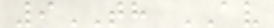9TH AV
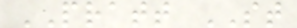PRATT ST
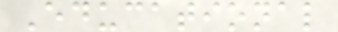Educational
